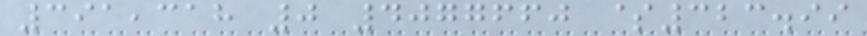391,318 0 4077660 $323.99
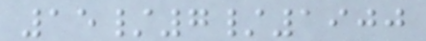15/7/1900
